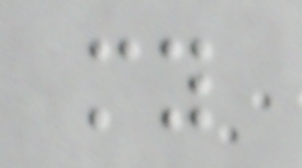my
